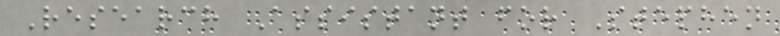Research Assistant for Stephen
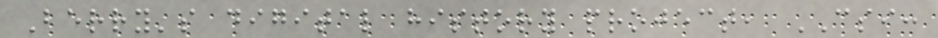Berry's digital history project, CSI:
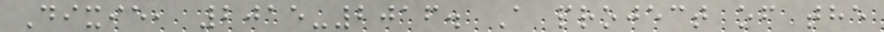Dixie, 2015-2016. A project of the
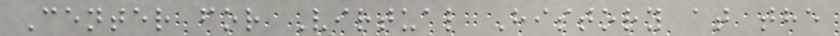Center for Virtual History at the
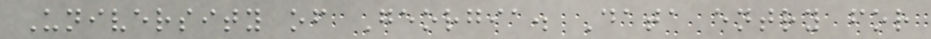University of Georgia. Data entry for
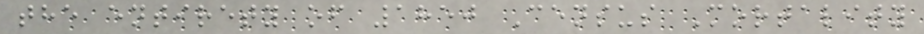the entirety of 1850 Census Mortality
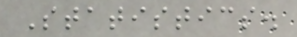Statistics.
